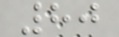80
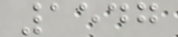1547
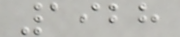1928
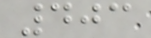403
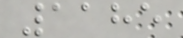1185
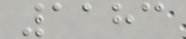1183
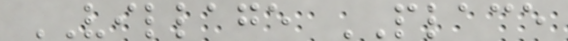VILLAGE PLACE
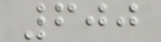600
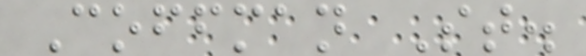Coffman St.
